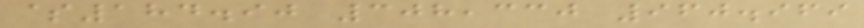$184.90 308,330 960.969
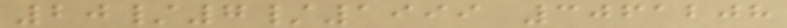20/7/1999 3061208
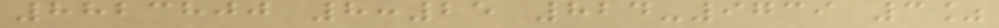8823800 8:25 824-9739 3%
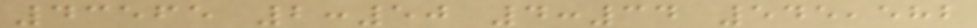43565 2:50 4:34 545,582
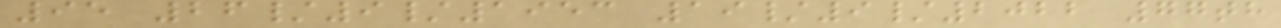95 26/9/1953 19/9/2022 77th
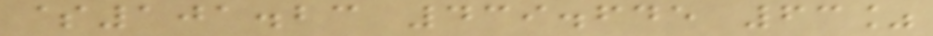$101.23 439.645 63%
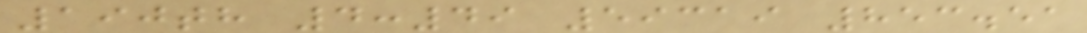190th 4:49 59319 853.51
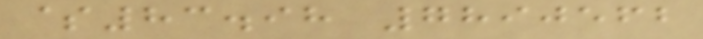$83.98 7890562
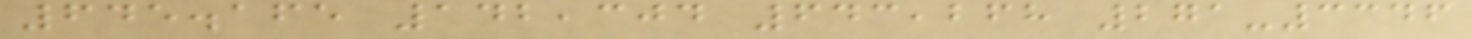645.165 142,304 643,268 271-3346
